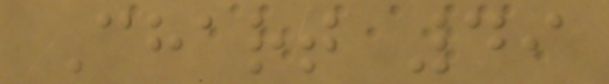Chart 49
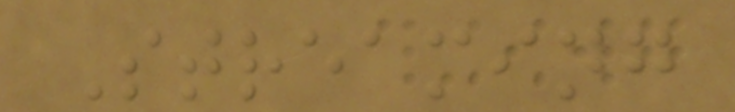Streaming
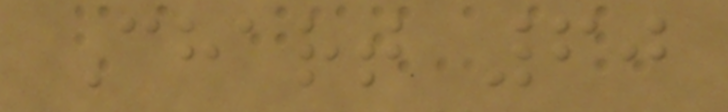Chart 60
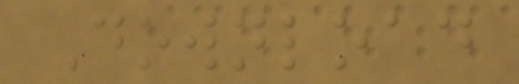Download
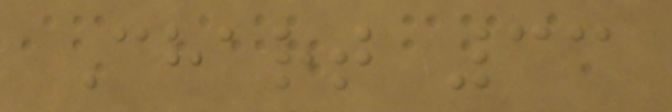Chart 33
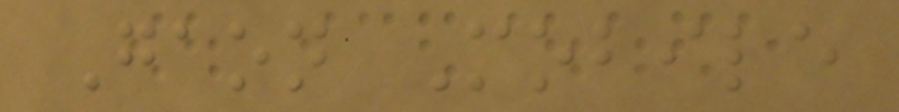Gaon Mobile
